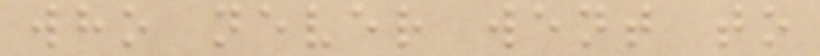who never went to
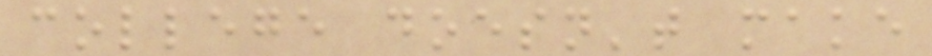college doesn't make
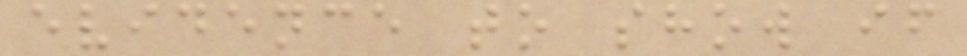evidence to show if
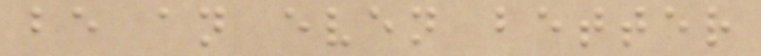be an even better
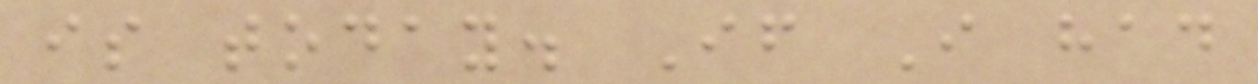is today. If I had
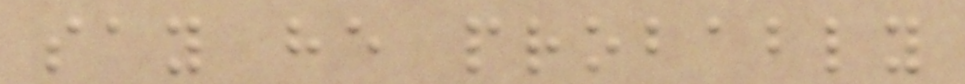say he probably
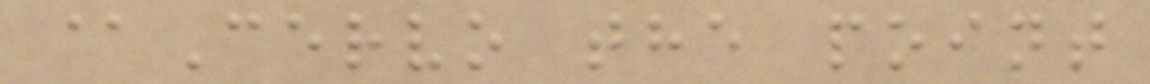@Cervo the point
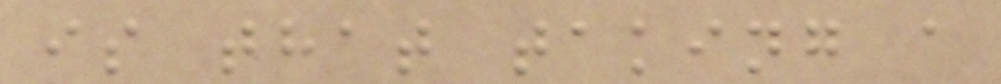is that taking a
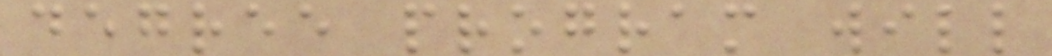degree program will
